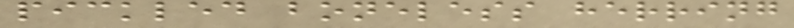pickled boneless herring
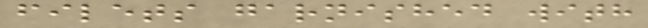filets garnished with
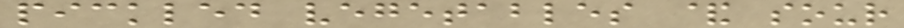pickled vegetables & sour
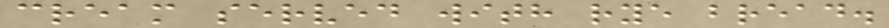cream served with rye bread.
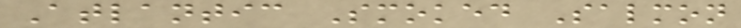Atlantic Smoked Salmon
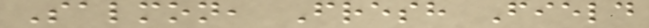Salmon, Fresh Field
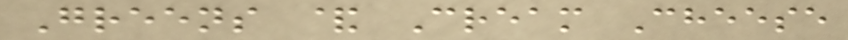Greens & Cream Cheese
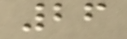26
